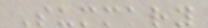Summary
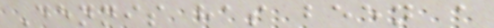Dennis has been a
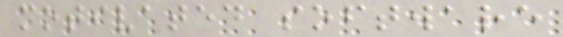motivated software
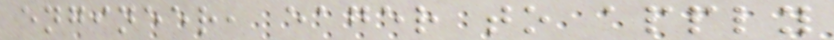engineer, eager to apply
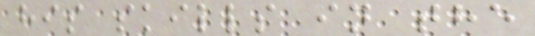his skills in the
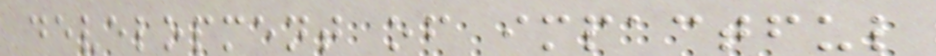development of impactful
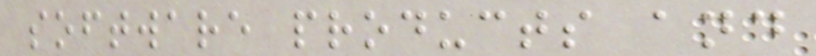software products and
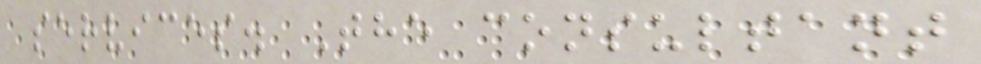services. The consultant
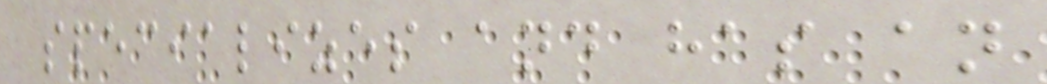specializes and has an
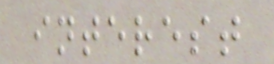interest
